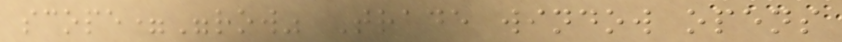scope="row" Trade window opens
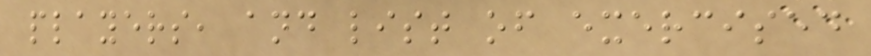players, and list of exercised
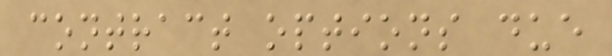contract options due
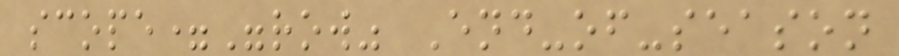scope="row" End-of-season
